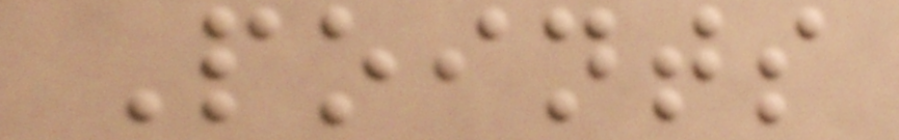Points
